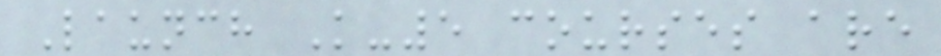Launch K-5 courses are
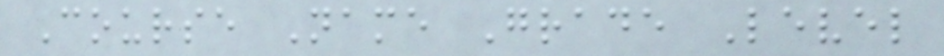Course Name Grade Level
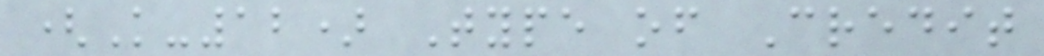(K-12) Type of Credit
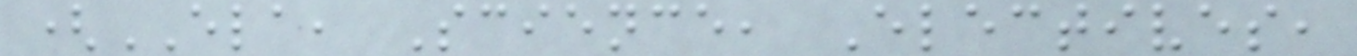(ELA, Science, Electives,
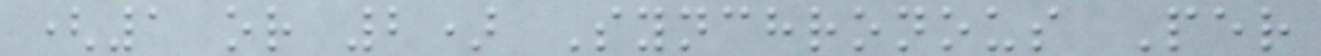(1 or 2) Synchronous Per
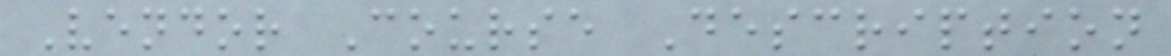Vendor Course Description
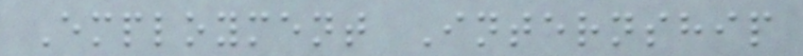Employment Internship
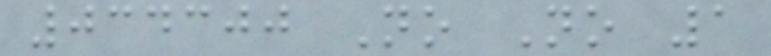034300 No No 1
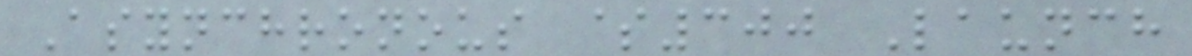Asynchronous $300 Launch
